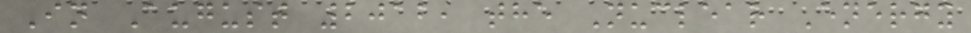In August 2012, the Nuclear Energy
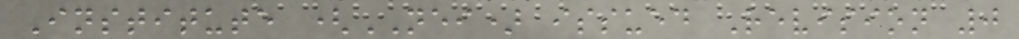Institute (NEI) issued Revision 0
